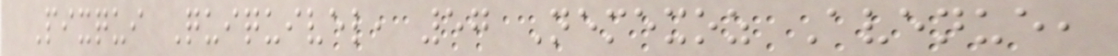Pixqui Quiquivel, 57 Nemexoz Avenue,
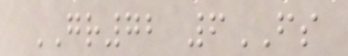GR72 6FS
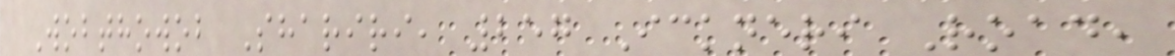Wobthowob Shariri, 257 Ickneri Road,
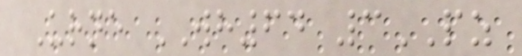Urne WH64 3PZ
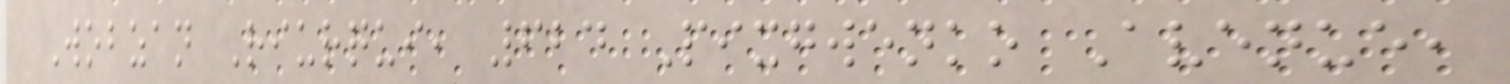Wobzan Riurqui, 624 Pixgwenko Avenue,
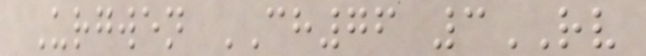Urgwen CH76 3RV
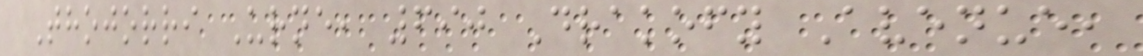Thojorri Urne, 690 Drakofy Avenue,
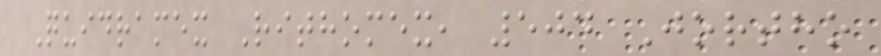Quidramex Rithomex, 504 Jortho
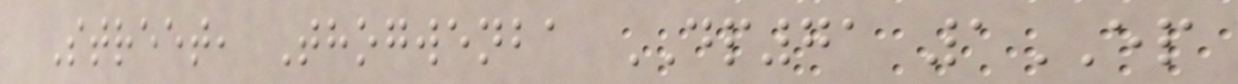Street, Thogwenba DP71 1EP
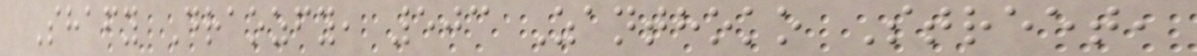Shafy Draozfy, 503 Zanthoko Street,
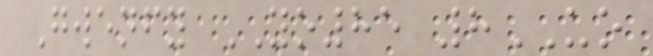Gwenfy YO85 8UO
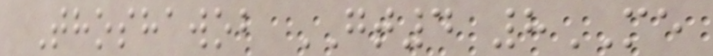Thoshawob GT4 8ME
